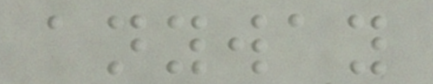anyway
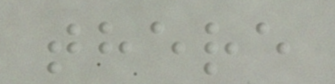there
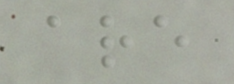are
